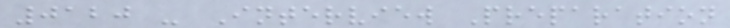0120 - Interview Preparation
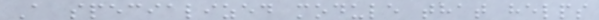A specialized module that helps
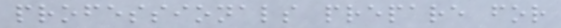professionals prepare for
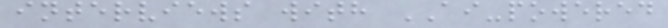interviews with AI-powered
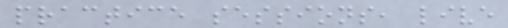practice sessions, live
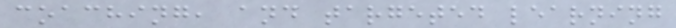coaching, and targeted learning
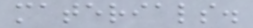materials.
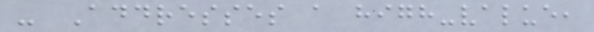- Addresses a high-value,
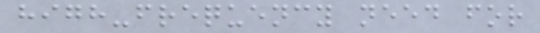high-frequency need for
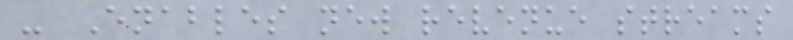- Enables new revenue streams
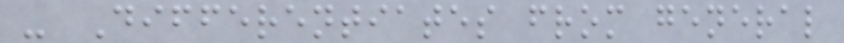- Differentiates from general
